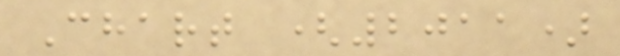Chart (2011)
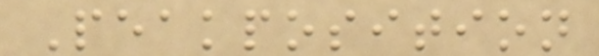Peakposition
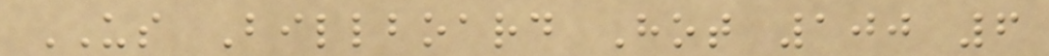US Billboard Hot 100 6
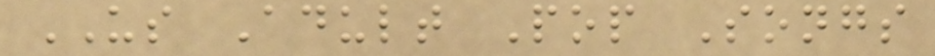US Adult Pop Songs
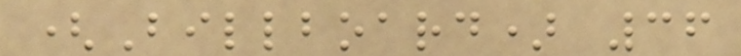(Billboard) 36
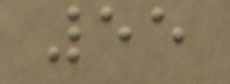55
